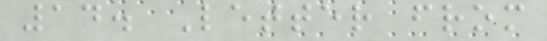14. Letter from
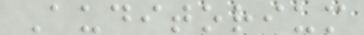Auditorium
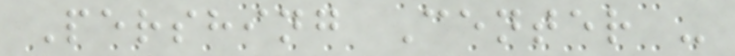Pershing Center -
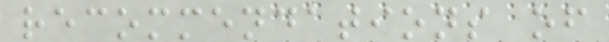recommendations of
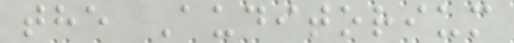the Auditorium
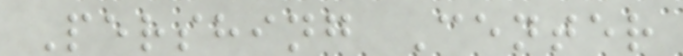Pershing Center
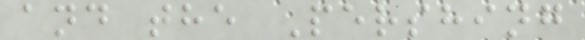and the Pershing
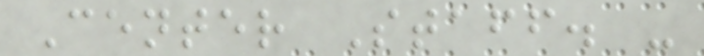Center Staff. -
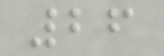26
